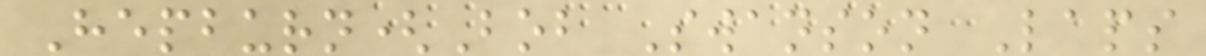Hepburn(Bob Swanson Laps
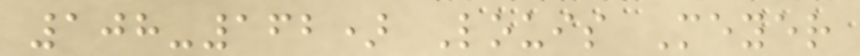108-162) Louis Meyer
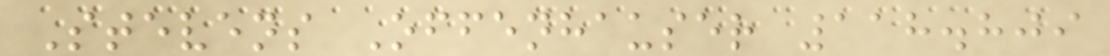Stevens Offenhauser 118.809
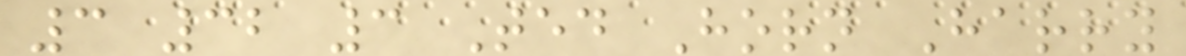3 32 3 Ted Horn Harry
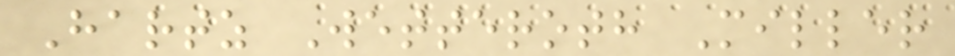Hartz Wetteroth Miller
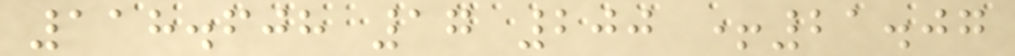118.608 17 200 +21.07
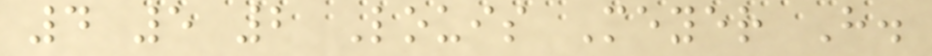4 5 2 Louis Meyer H.
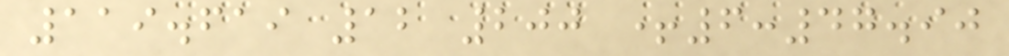119.619 12 200 +6:47.90
